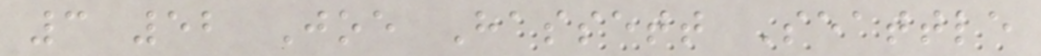3 52 Joe Hassett Seattle
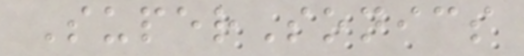SuperSonics
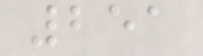251
